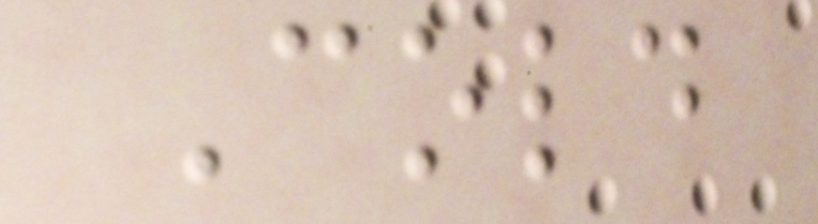Cold
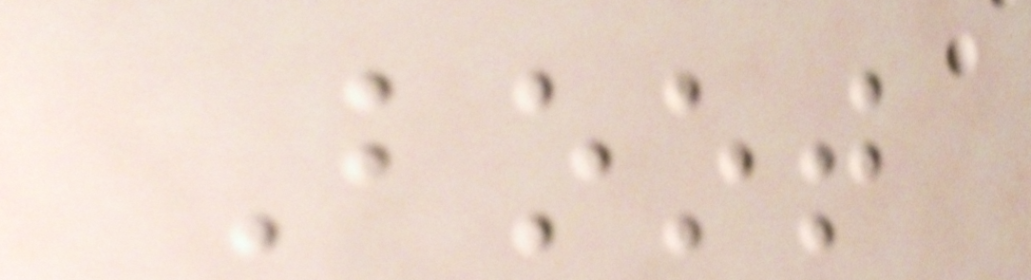Boot
